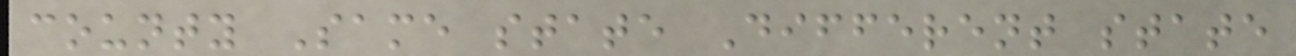county Same state Different state
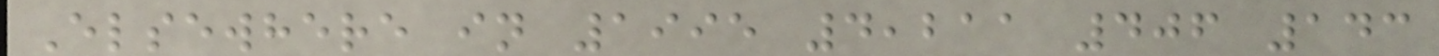Elsewhere in 1995 4,211 406 143
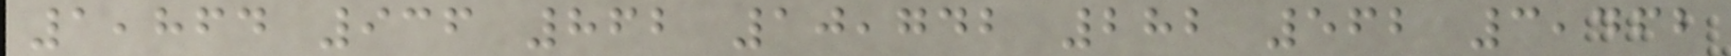1,864 936 862 10,742 282 562 3,462
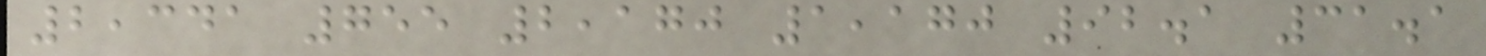2,341 755 2,170 1,170 92.1 31.1
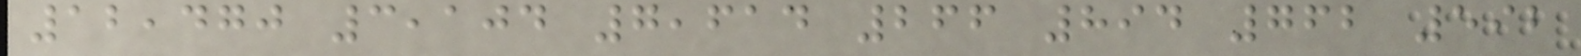12,470 3,104 7,614 266 894 762 592
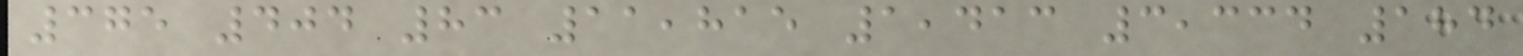375 404 83 11,815 1,413 3,334 184
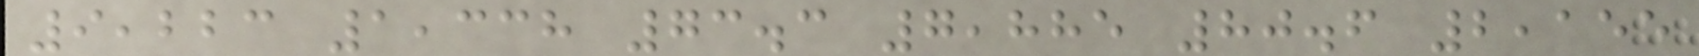9,223 1,338 73.3 7,885 80.6 2,155
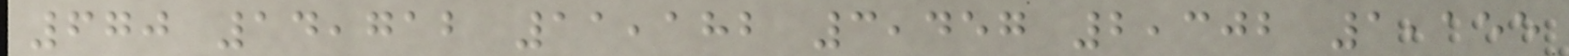670 14,712 11,182 3,457 2,302 1,155
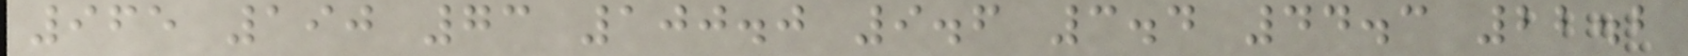965 190 73 100.0 9.6 3.4 44.3 22.2
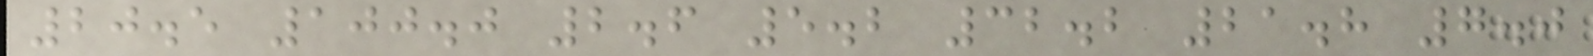20.5 100.0 2.6 5.2 32.2 21.8 7.0
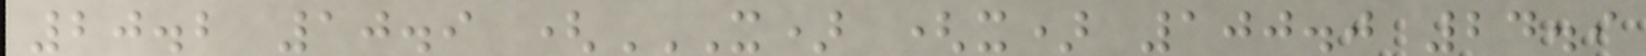20.2 10.9 (X) (X) 100.0 24.9
